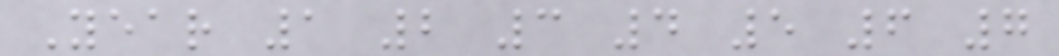Year 1 2 3 4 5 6 7
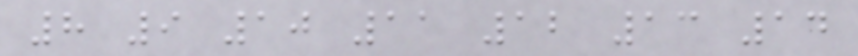8 9 10 11 12 13 14
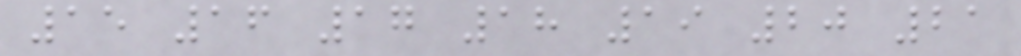15 16 17 18 19 20 21
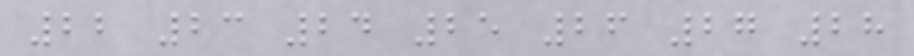22 23 24 25 26 27 28
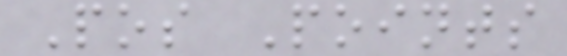Pos Points
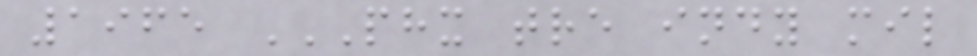1965 PHX TRE INDY MIL
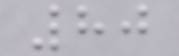80
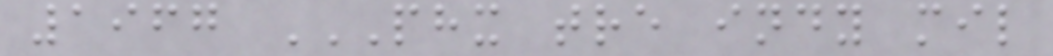1967 PHX TRE INDY MIL
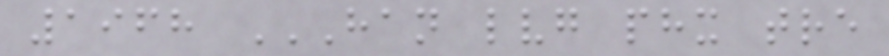1968 HAN LVG PHX TRE
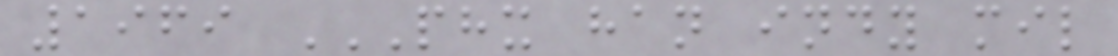1969 PHX HAN INDY MIL
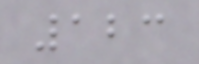123
